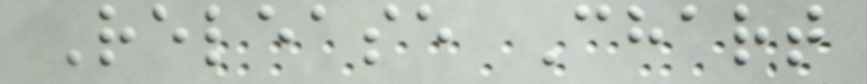Release Chart
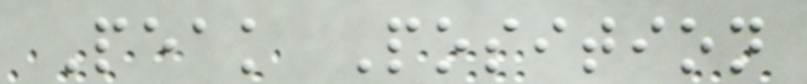Peak Position
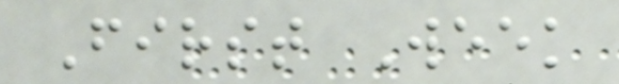First Week
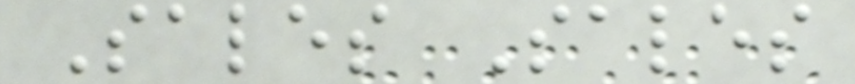Sales Sales
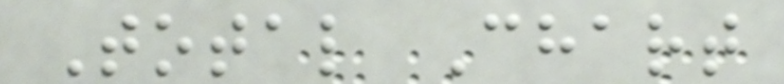Total Chart
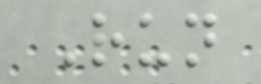Run
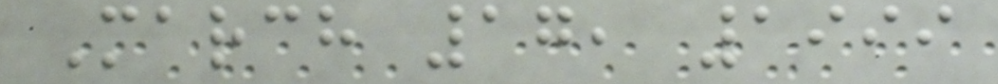March 17, 1999
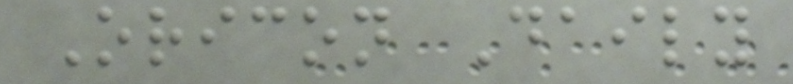Oricon Daily
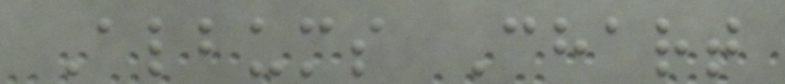Albums Chart
